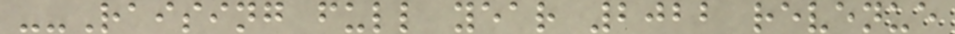--Raising full year 2022 revenue
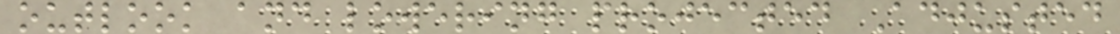outlook and lowering projected Adjusted
